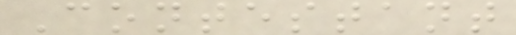Contestant
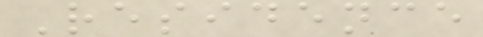Residence
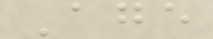Age
